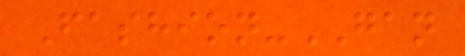Fashion-GAN
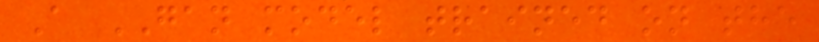A GAN model trained on the
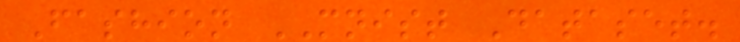Fashion MNIST Dataset.
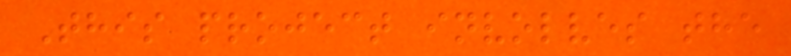This project involves the
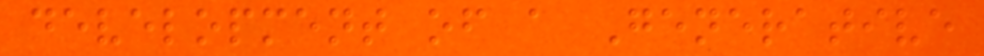development of a Generative
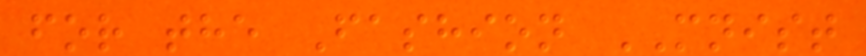for the Fashion MNIST
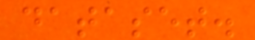dataset.
